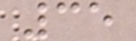35
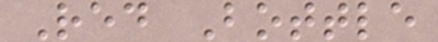Red Bottle
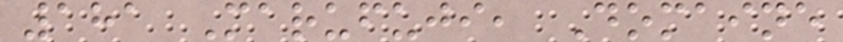181 Marufuji, Domaine
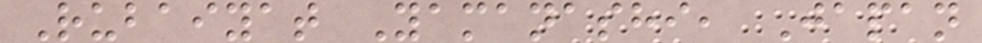Rubaiyat Yamanashi, Japan
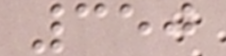350
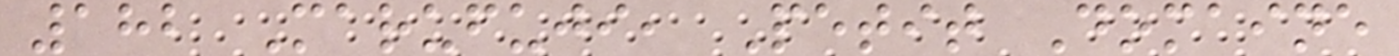182 Marufuji, Petit Domaine
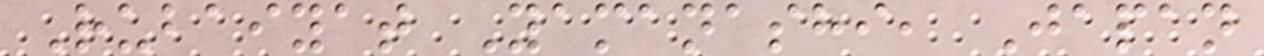Rubaiyat Yamanashi, Japan
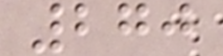270
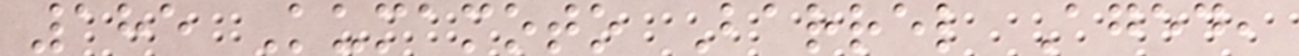185 Kumamoto Barrel Aged,
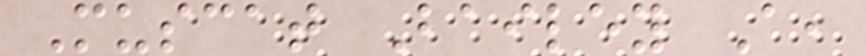Muscat Bailey A,
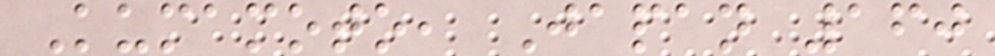Kumamoto, Japan 160
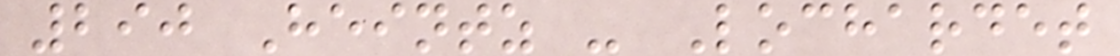290 Heintz - Lochardet
